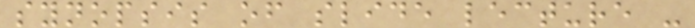synopsis of slide lecture -
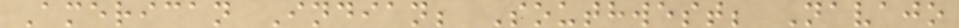American Indian; Southwest; Navajo
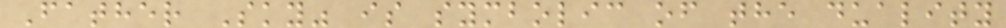Father Sky" is symbolic of the duality
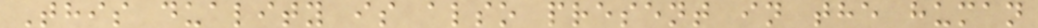This duality is also present in the human
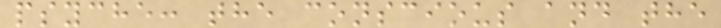psyche: the conscious and the
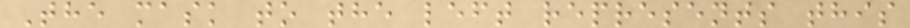The mask to the left represents this
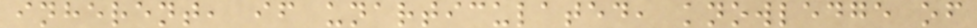inherent, if unarticulated, knowledge of
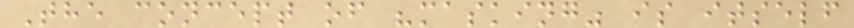The concept of "masking" is itself
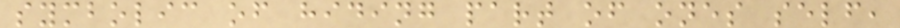symbolic of hiding part of ones self,
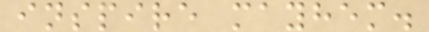inspire mayhem.
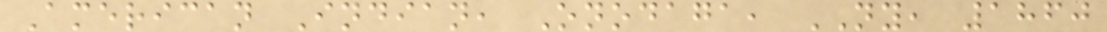American Indian, Onodaga, NY, 1860
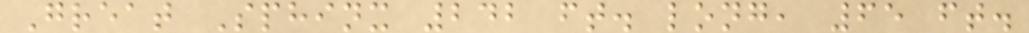Great Sphinx 242 ft. long, 65 ft.
